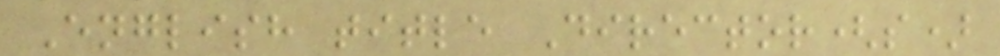English title Director(s)
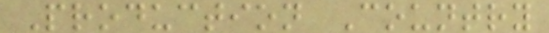Production Country
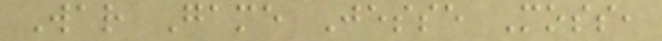War Game Jesse Moss,
